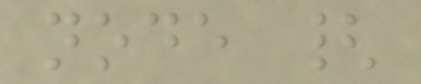node {
